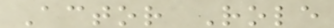Actor Role
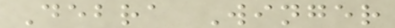Debra Winger
